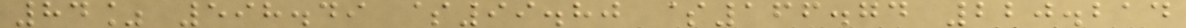84% 598.49 $99.80 $166.74 220.214
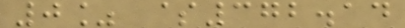0% $372.14
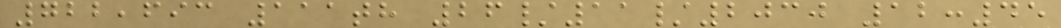722,693 111th 26/11/2030 12:45
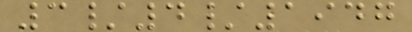3/4/1947
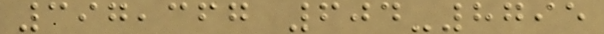397,367 604-8795
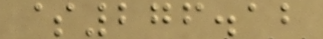$276.12
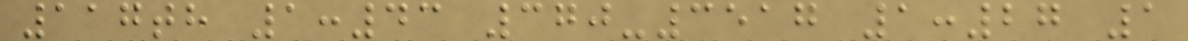117th 1:43 370-3517 1:27 1
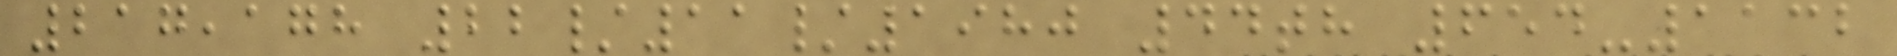217,178 22/11/1980 44th 654-1132
